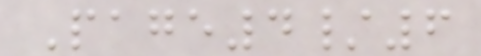Page4/6
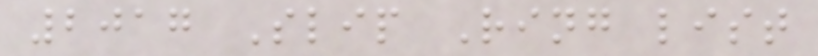2017 Slip Ring list
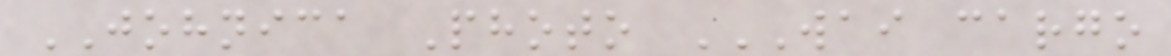JOHNICA Photo WAI CARGO
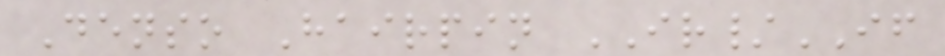Denso Hairpin IR/IF
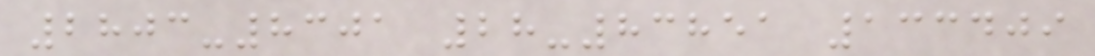2803-8301 28-83851 133409
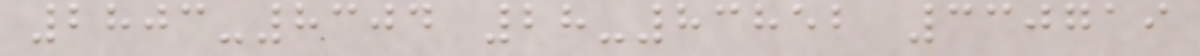2803-8304 28-83852 330719
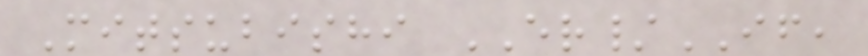Mitsubishi ER/IF,
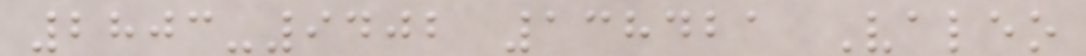2803-9402 138421 Valeo
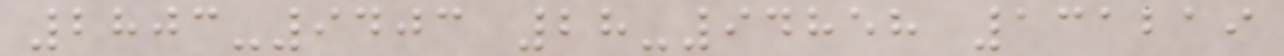2803-9403 28-94858 131219
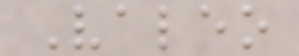Valeo
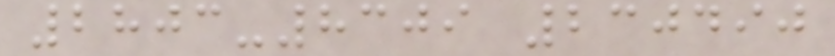2803-8309 230490
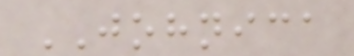JOHNICA
